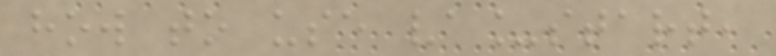how to use va_start,
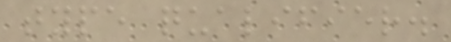type qualifier.
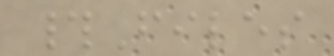#Files
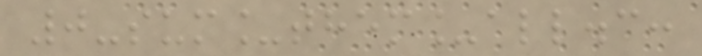0-sum_them_all.c:
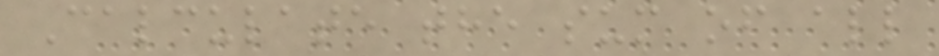Calculate the sum of all
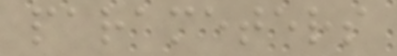parameters
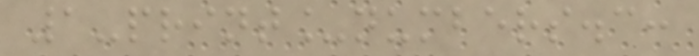1-print_numbers.c:
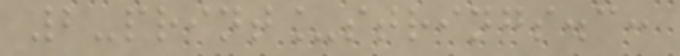2-print_strings.c:
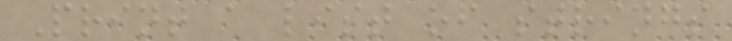Print a list of strings
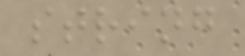string
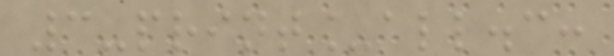3-print_all.c:
